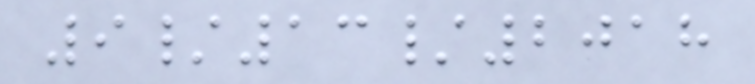9/13/2018
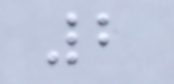2
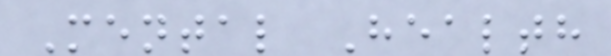Mental Health
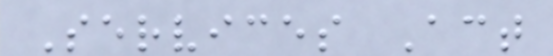Services Act
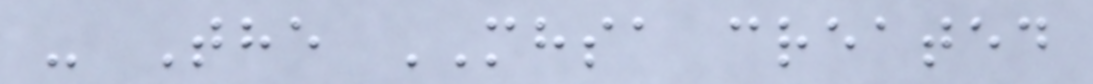- The MHSA created
